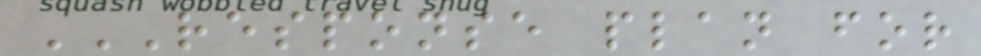RESPONSE PLAN FOR
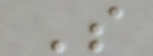S
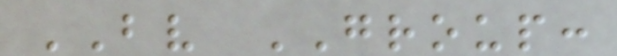BV GROUP:
